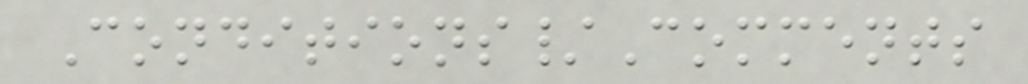Conditions/Comments
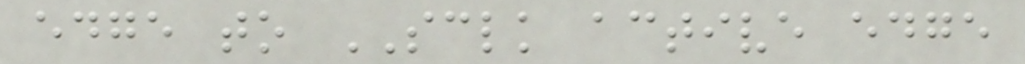edge to SCLK active edge
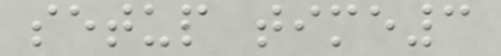setup time3
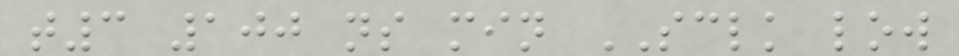t3 100 ns min SCLK low
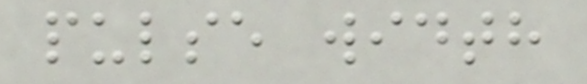pulse width
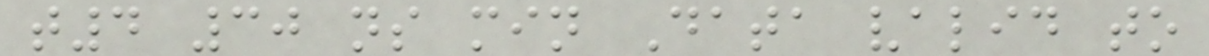t4 30 ns min Data valid to
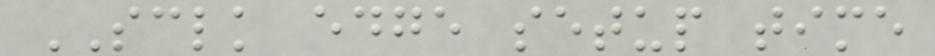SCLK edge setup time
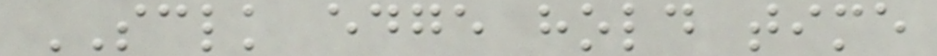SCLK edge hold time
